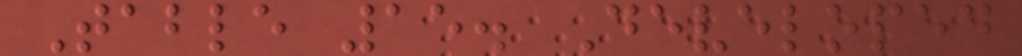Table 15. Developed
